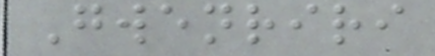Gwenriri
